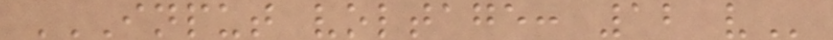INPUT VOLTAGE: 12 V
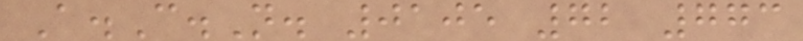A.C.N. 0105 72 773
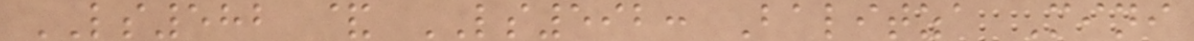LS582 & LS592: Balitza Mini
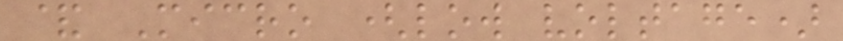& Micro (low voltage)
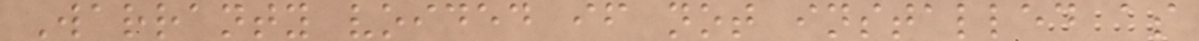Warranty voided if not installed as
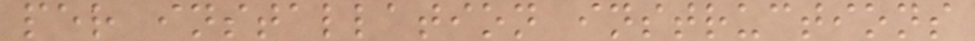per installation instructions
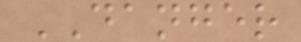DANGER
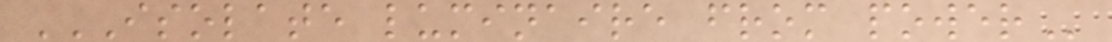ISOLATE LUMINAIRE FROM POWER
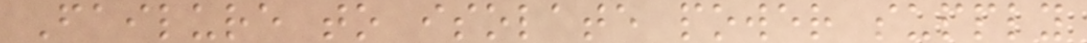Failure to isolate power supply
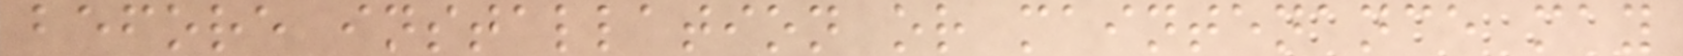before installation or maintenance may
